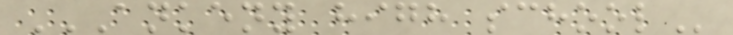ANKENY HIGH SCHOOL
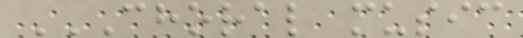CHORAL MUSIC
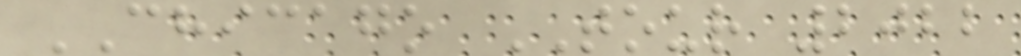CHICAGO TOUR 2022
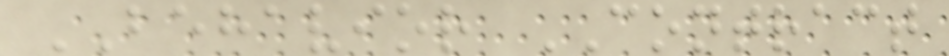BEHAVIOR CONTRACT
